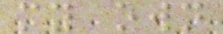my own
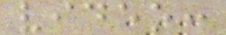video:
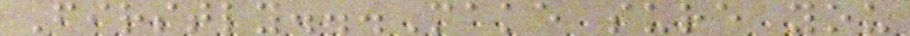Firstly...Make sure you
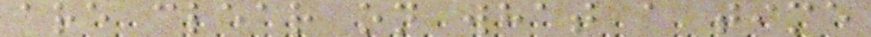are clear on what a time
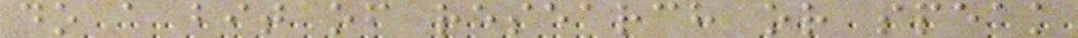do a bit of research or speak
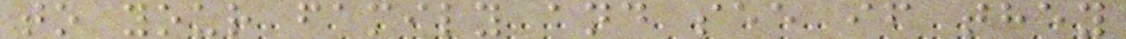to your family and see if they
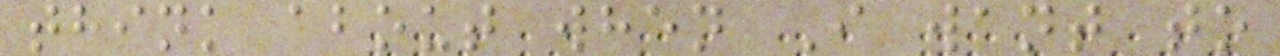think about when I want to
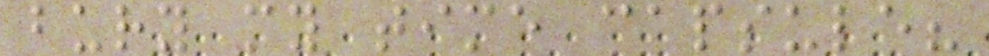bury my time capsule?
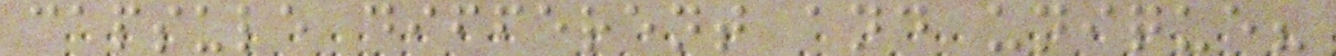capsule different and unique?
